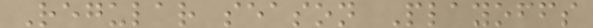Regular season Playoffs
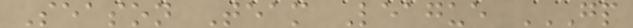Season Team League GP
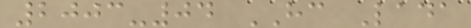2003-04 HC Lada
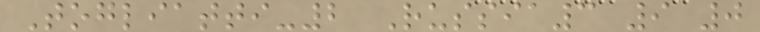Togliatti-2 Russia3 9 0
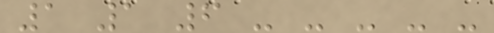1 1 6 - - - - -
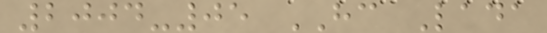2004-05 HC Lada
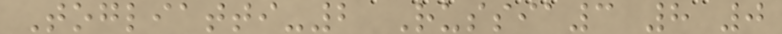Togliatti-2 Russia3 8 0
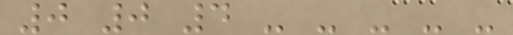0 0 4 - - - - -
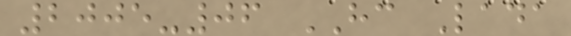2005-06 HC Lada
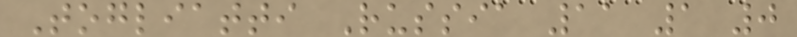Togliatti Russia 11 1 0
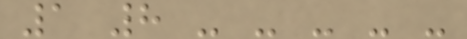1 8 - - - - -
